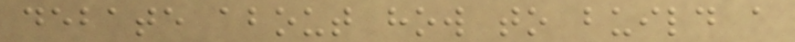debate about how to build a
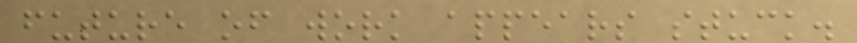future of work appears stuck.
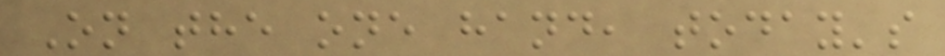On the one hand, today's
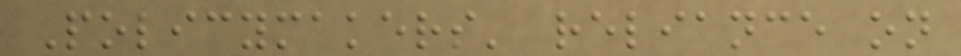Policymakers' reliance on
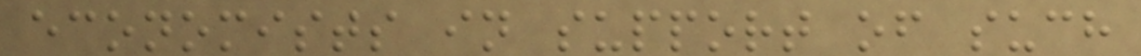economists in support of such
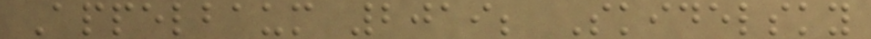Appelbaum 2019; Skidelsky
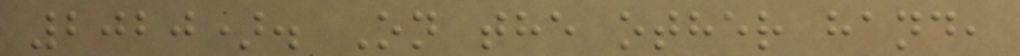2020). On the other hand,
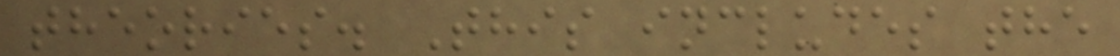theories. This includes the
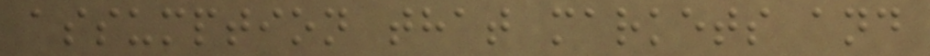assumption that markets and
